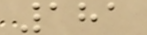181
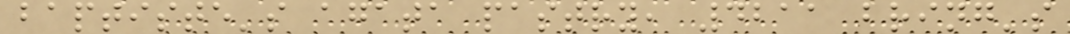baptiste's agata pastry, 4211 bring's
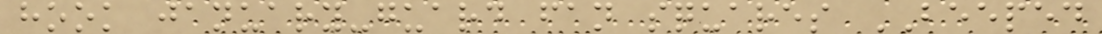hook january-guard fan squares BEEPED
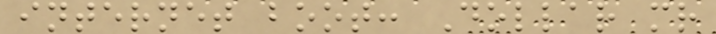internet boot: Dollar mr
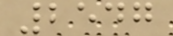2547
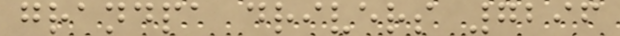grandpa drivers 7296
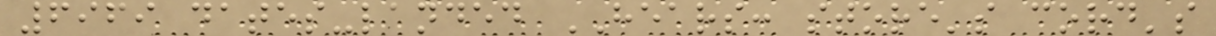6969 dates-landed HEARS: store's cord's
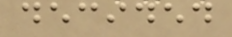decided
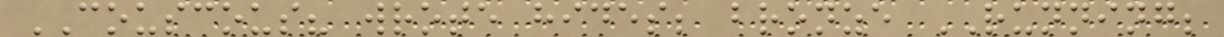COUSCOUS? wrote hides; bronze RUNNING;
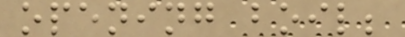opening boil;
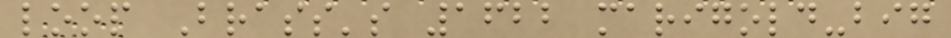loop Brass's 1622 marigold-big
